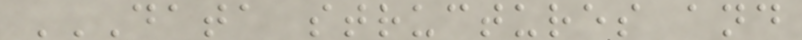DATA STRUCTURES AND
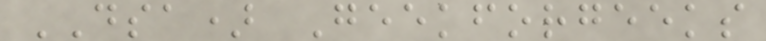DSA) Geekforgeeks
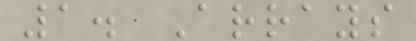1. Arrays
